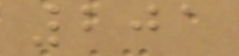201
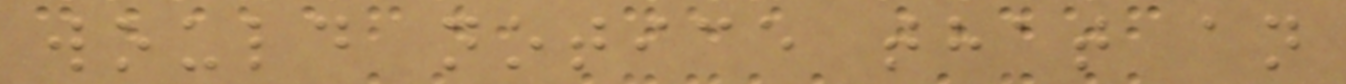would notice that an
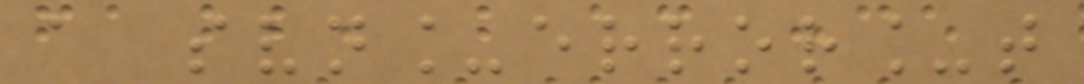a svn_error_t
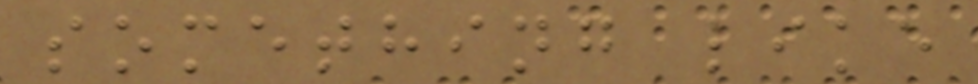something like
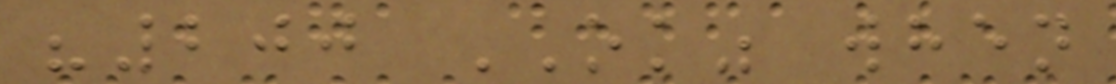"200 OK" when
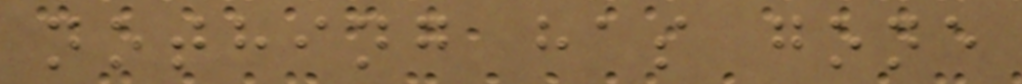nothing has gone
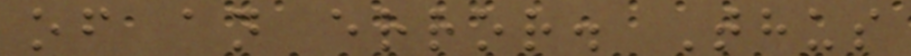of an error. Thus
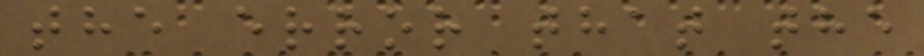the error that the
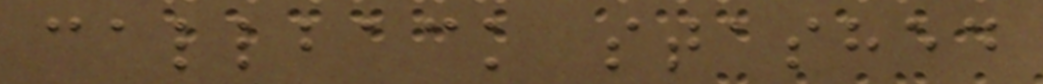callback stashed
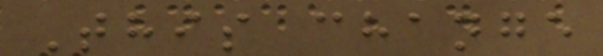This change
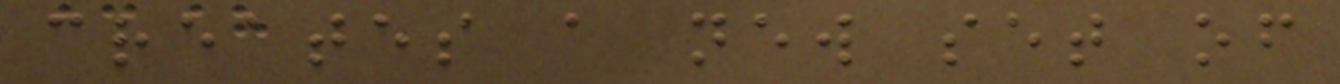creates a new set of
